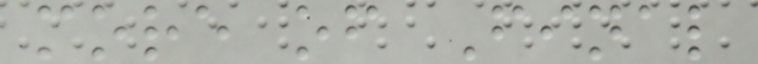more of Final
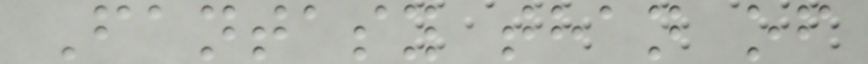Fantasy than of
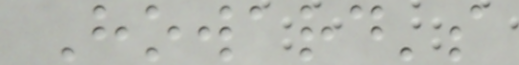Howard's
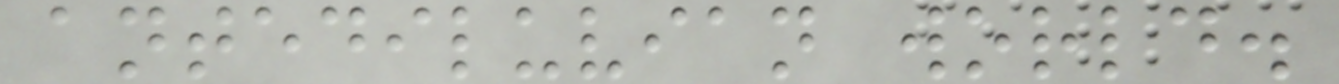antediluvian world.
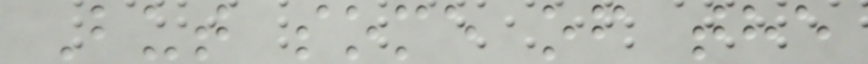But some of the
